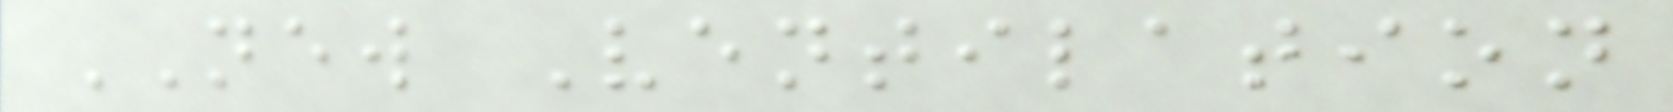NEW Ventilation
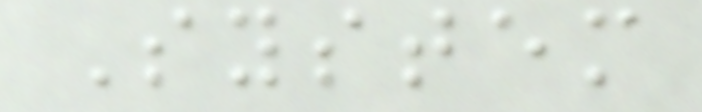System
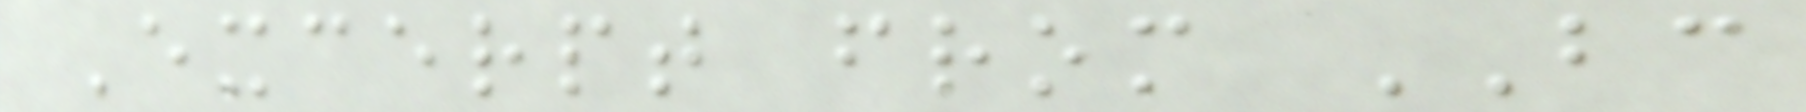Excerpt from BC
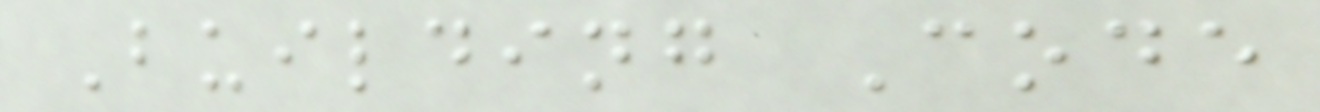Building Code
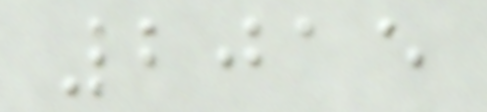2015
